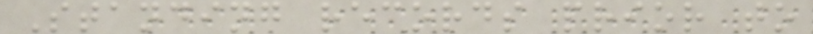Standing records prior to
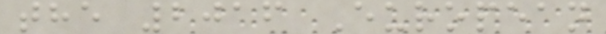the 2016 European
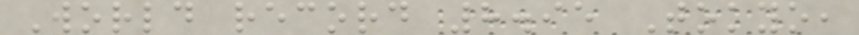World record 8.95 Tokyo,
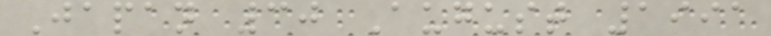Japan 30 August 1991
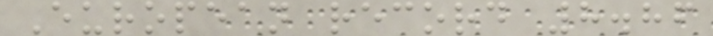European record 8.86
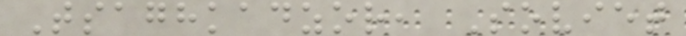Tsaghkadzor, Soviet
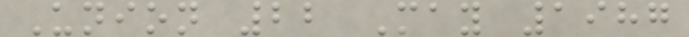Union 22 May 1987
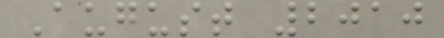August 2010
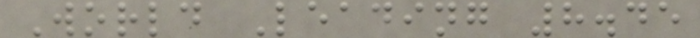World Leading 8.45
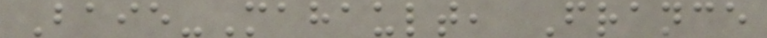Baie-Mahault, France
